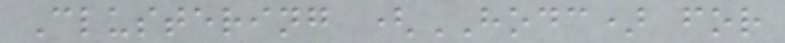Clustering (HODC) for
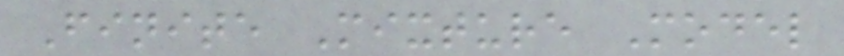Finite Mixture Model
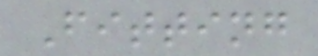Fitting
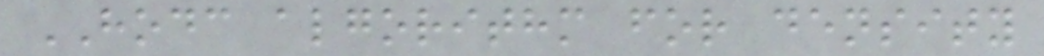HODC algorithm for density
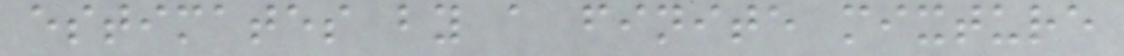estimates by a finite mixture
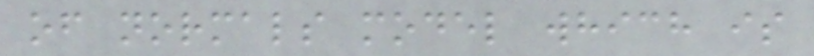of normals model which is
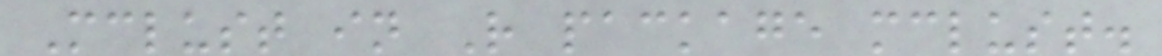Mclust in R package mclust.
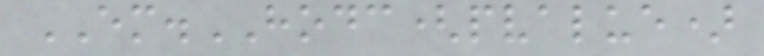EM.HODC(pvalue)
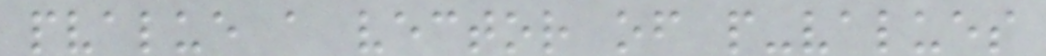pvalue a vector of p-values
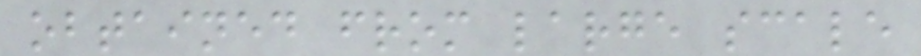obtained from large scale
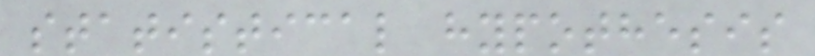statistical hypothesis
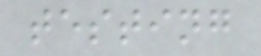testing
